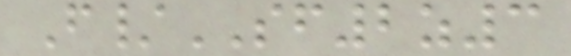F/SF2z3
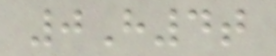0H4t
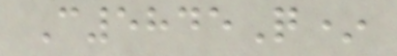C5845Q*
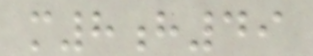m8h49
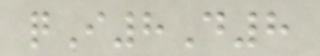qI8D8
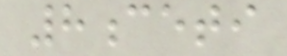8ceti
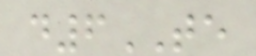d6TE
